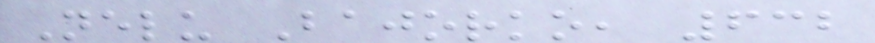Nelu Bajorko, 632
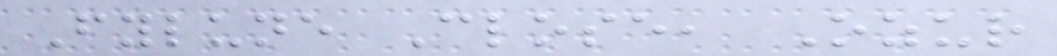Fylune Close, Ozur
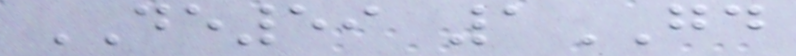DE59 1GD
